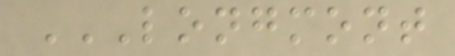LONGMONT
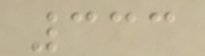333
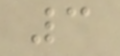3
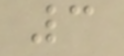3
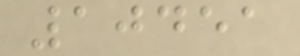10451
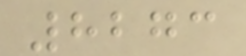8273
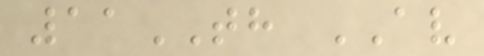11TH AV
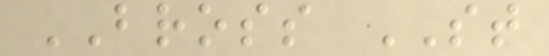BROSS ST
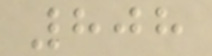808
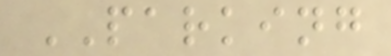PARKING
